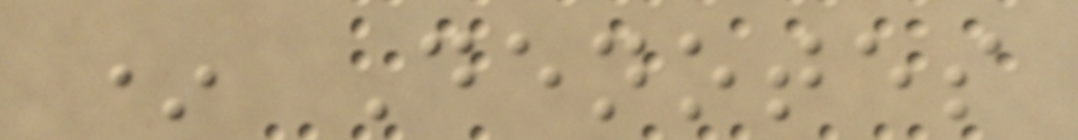* Denotes
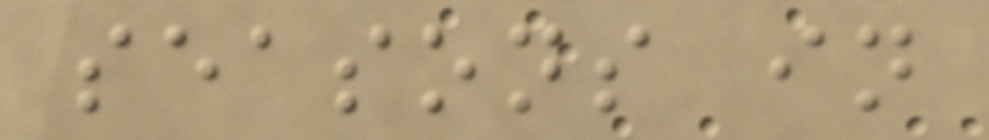seasons in
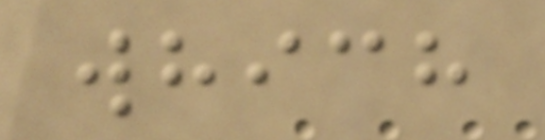which
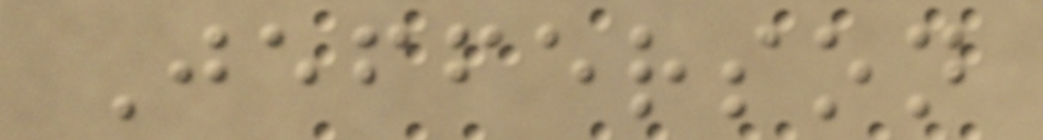Jefferson
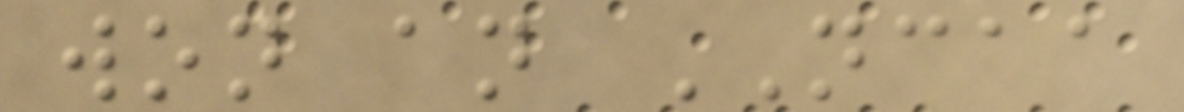won an NCAA
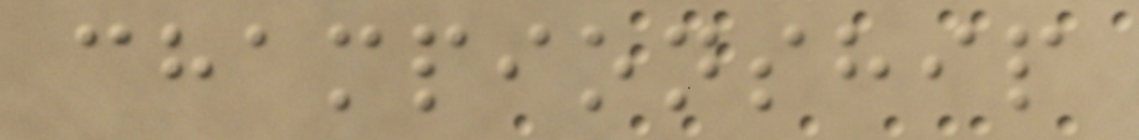championship
